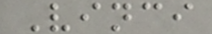Vinci
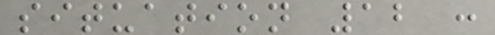situation 12 :
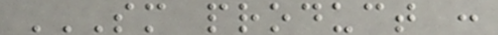SM PRODUCT :
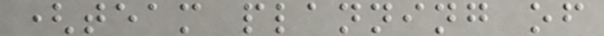(team planning of
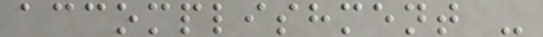accomplishment -
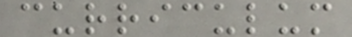curriculum
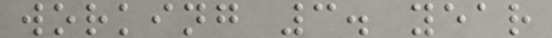working 3. year
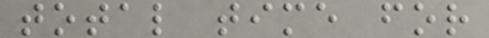total time for
